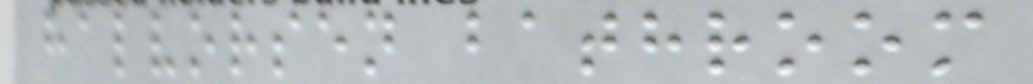halvorsen bathroom
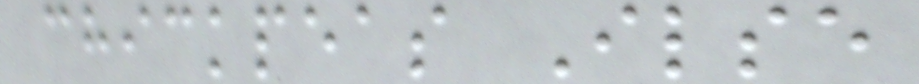chickpeas Ilse
